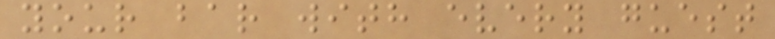your bar with every guest
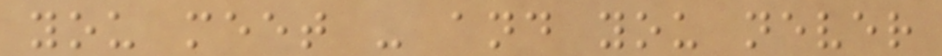you meet - and you never
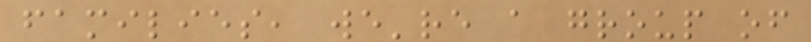families, we're a group of
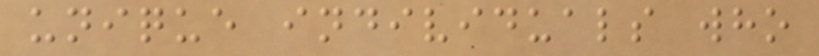unique individuals who
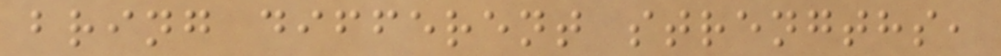bring different strengths,
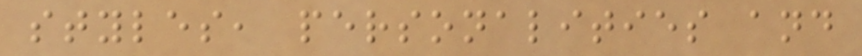styles, personalities and
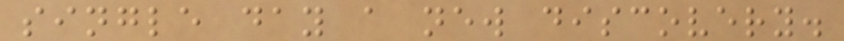single day a new discovery.
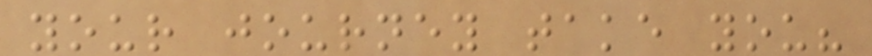your journey take you?
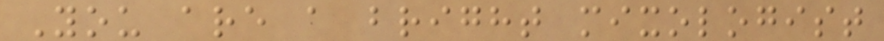You are a bright mixologist
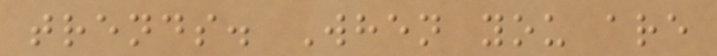trends. When you are
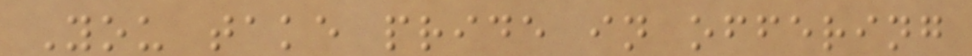You take pride in offering
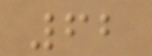62
